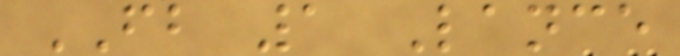FB 1 Lance
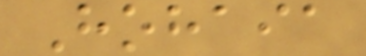Hohaia
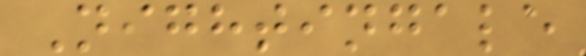Nightingale
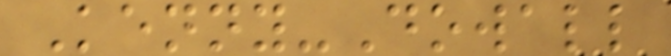Kenny-Dowall
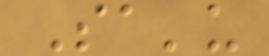Sa'u
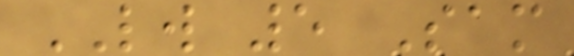LW 5 Sam
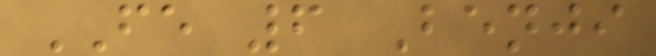FE 6 Benji
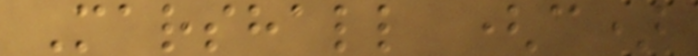Marshall (c)
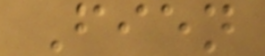Fien
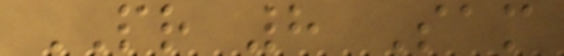PR 8 Sam
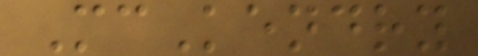McKendry
